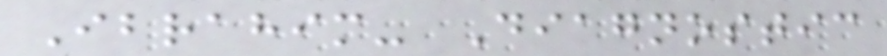Ibrahim- Diagnostic
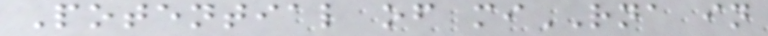Potential of miRNA in
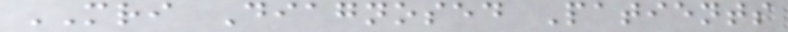MRI Diagnosed Patients
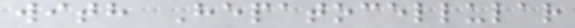with Hepatocellular
